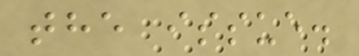the issue.
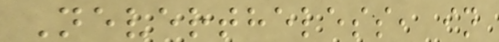Nevertheless, in
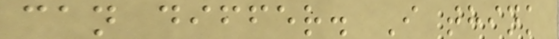can differ. I think
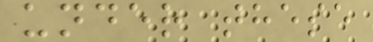under these
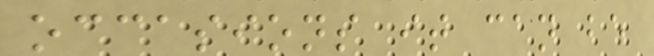occasions it can be
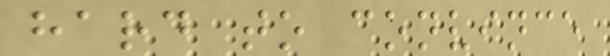hard to convince
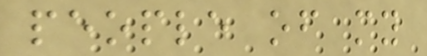people of my
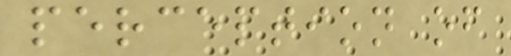perception of
